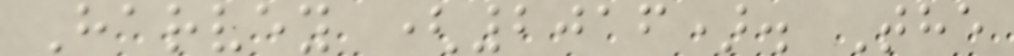Harvey (2016). The
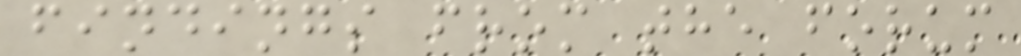findings from the forum
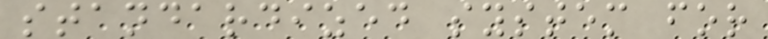standardized system for
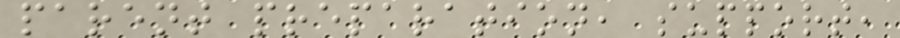parent preparation, support,
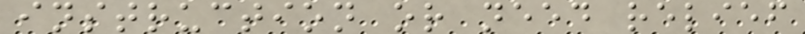instruction or need relief
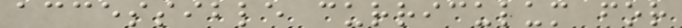accessible curriculum for
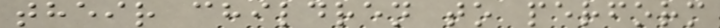their children to perform
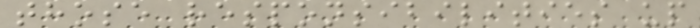those responsibilities up
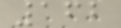162
